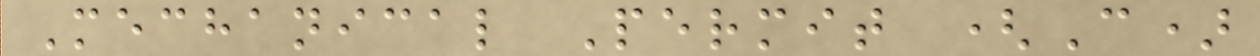Mechanical Permit (C)
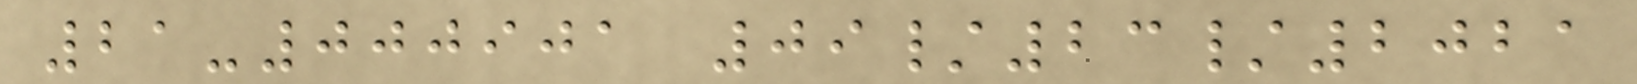21-000901 09/23/2021
